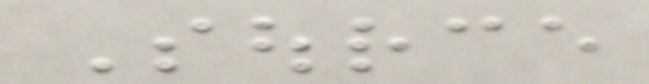Source
